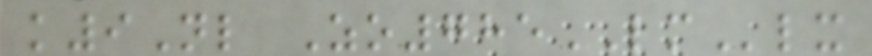k9Nl Zo785LMlx
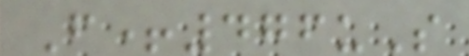F+476uS
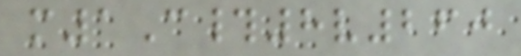m1C#8v260
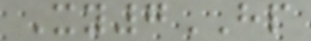Xy7HP
